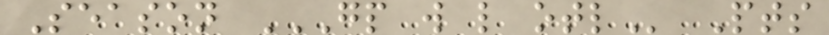Season GP W L OTL Pts
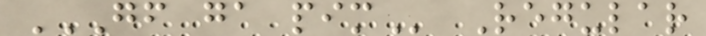GF GA PIM Regular
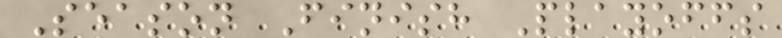Season Finish Playoffs
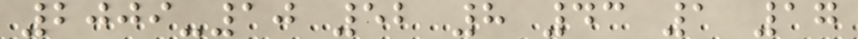2009-10 52 8 43 1 17
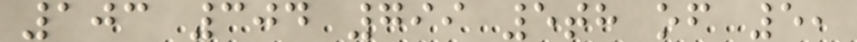103 304 799 5th of 5,
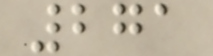271
